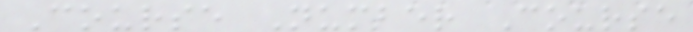Course Number Course
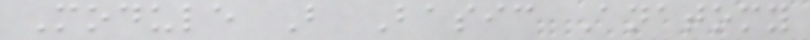Module B Basic Anatomy
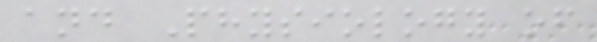and Physiology of
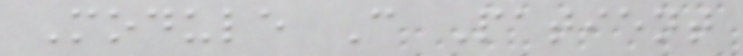Module C Patient
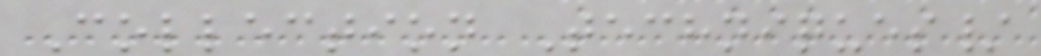Collection Techniques/
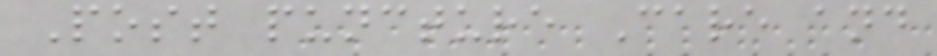Post puncture Care and
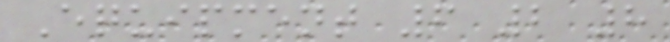Equipment 6 2 8
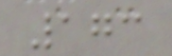173
